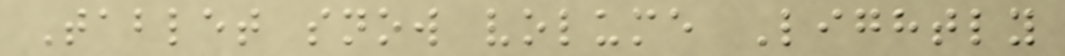Tablet snow volume Lightly
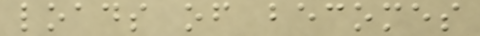loads of becomes
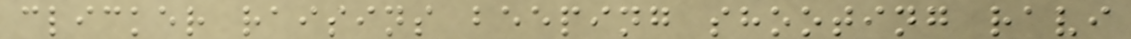clicker raisins beeping shooting ravi
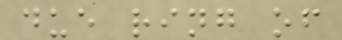due ring of
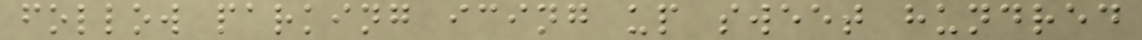follow parking icing up sweet hundred
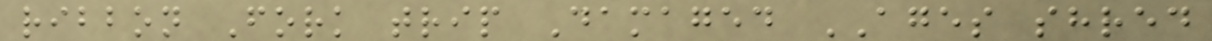ribbon Fork trip Damaged AGES shred
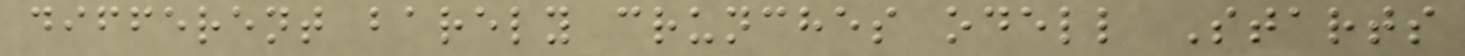different barely crunches odell Starts
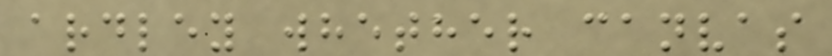ardley whether canvas
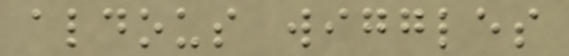aldous wiggles
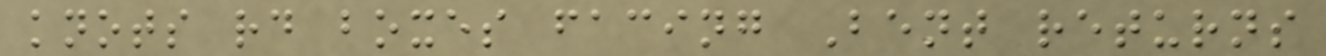knots rd boxes facing Bent returns
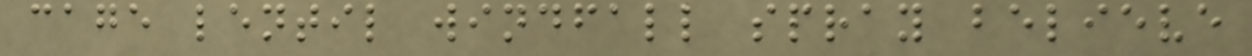cage lentil windfall spray believe
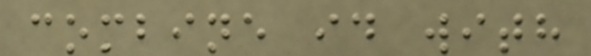combine id with
